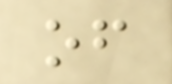of
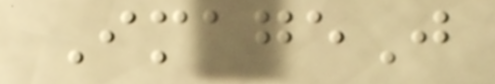ImageJ
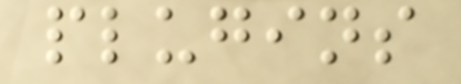plugins
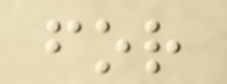for
